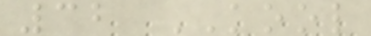32 KOOL
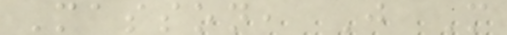Masson, J M
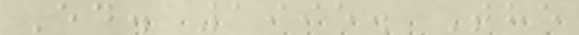Ed. 1995. The
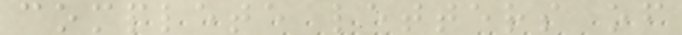complete letters of
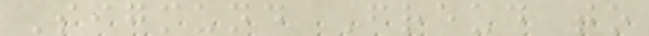Sigmund Freud to
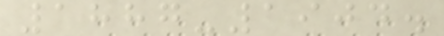1887-1904.
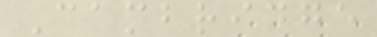Cambridge
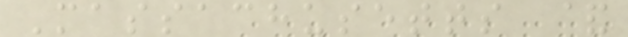Massachusetts &
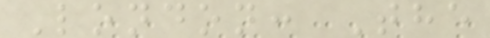London: The
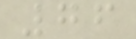76
